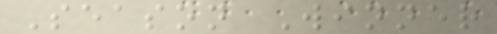Season Winner
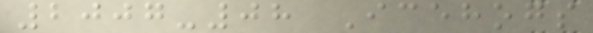2007-08 Icehogs
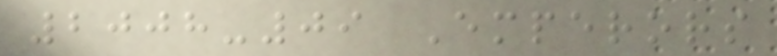2008-09 Emperors
